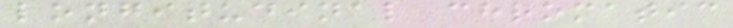longitudinal chromatic
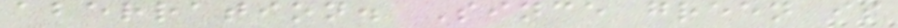aberration. Since green is
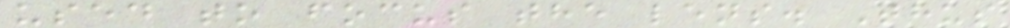used to focus the lens. Thus
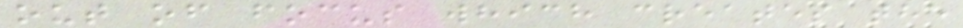out of focus which creates the
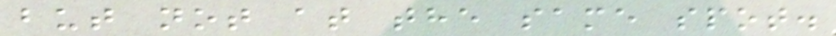but not at the same spot.
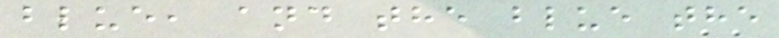blue, and the blue the
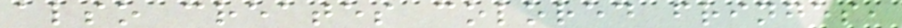also creates colored fringes,
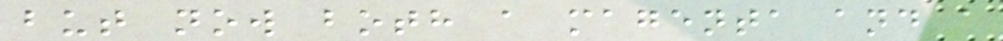but now both a magenta and a
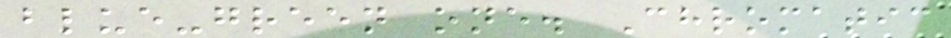blue-green one. Chromatic
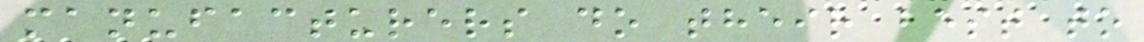manufacturers do their best to
